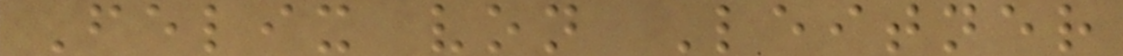Felix von Leitner
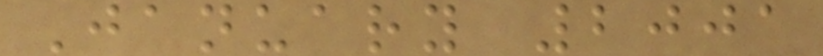January 2001
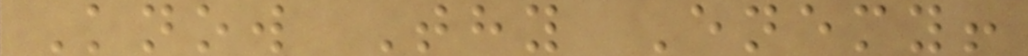Know Thy Enemy!
